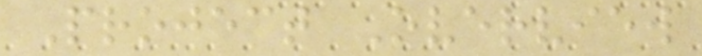Project Overview
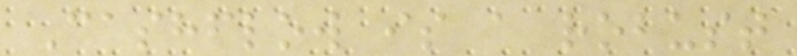Cashflow is a robust
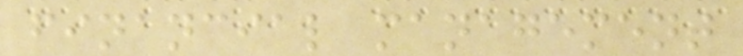financial management
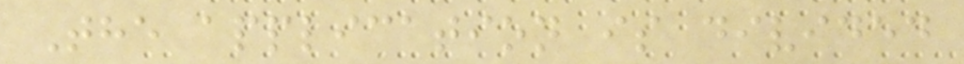The application is divided
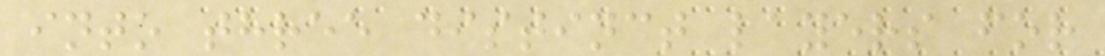into three distinct layers for
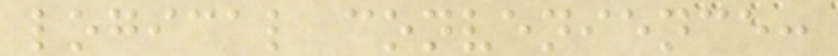logical convenience:
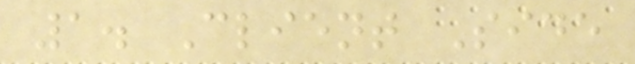1. Client Side
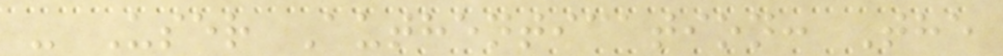- User Authentication: The
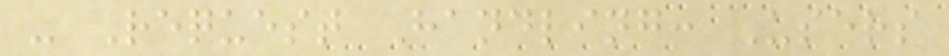- Request Handling: Users
